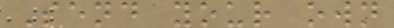Send your own
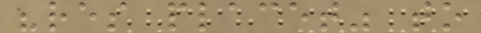"res placet" to
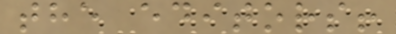the editors!
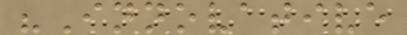"Innovative
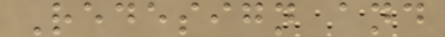Redesign and
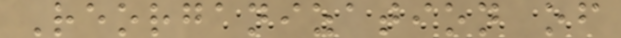Reorganization of
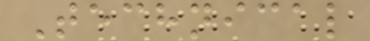Technical
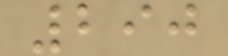290
